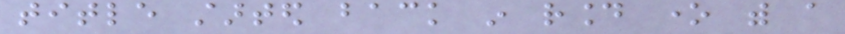title started back in round one with a
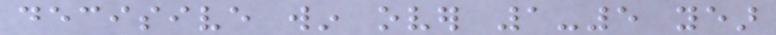decisive win over 1-5 year
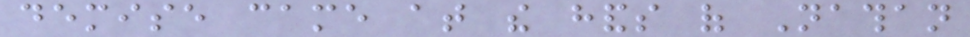demise came at the hands of Nathan
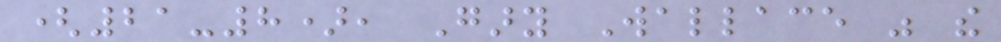(21-8), Gary Wallace was the
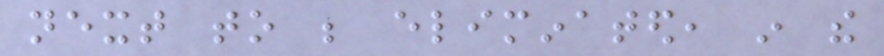next to be eliminated, in the
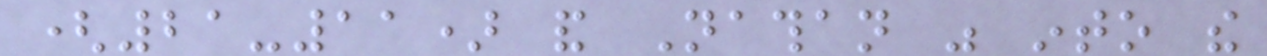(21-11) and Nathan was into the
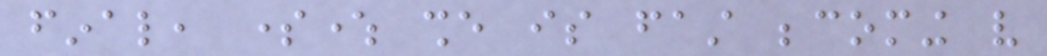final, somewhere she is fast becoming very
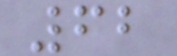62
